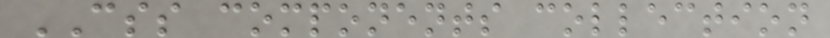CSS components collection
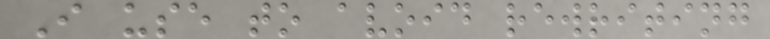I use to avoid rewriting
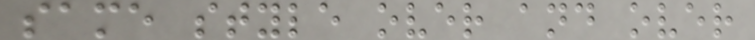same style over and over
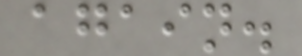again.
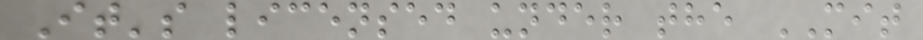It's licensed under the MIT
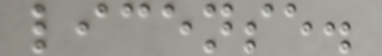license.
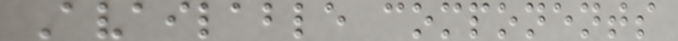Available components
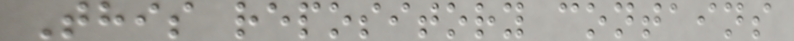This repository contains
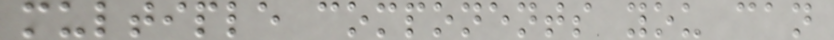multiple components you can
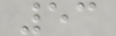53
